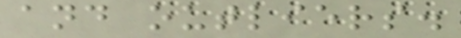and outliers.
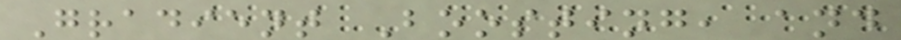Gradient Boosting, and
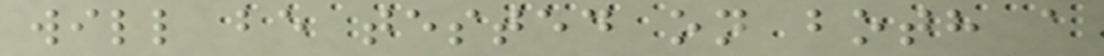will be tested on both a
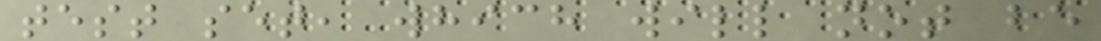test set, which will not be
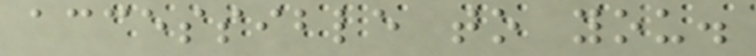accessible to you.
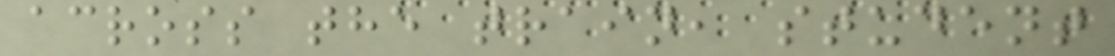across the train, student
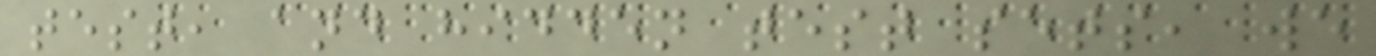test, and hidden test sets, we
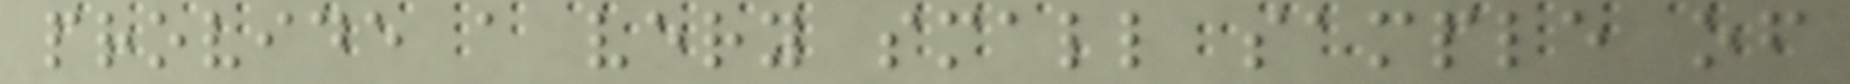provide a very small sample of
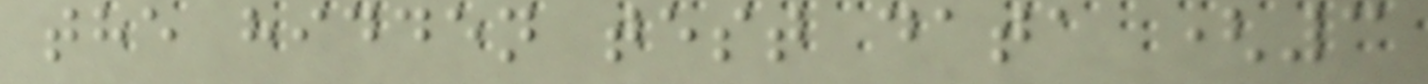the hidden test data (3
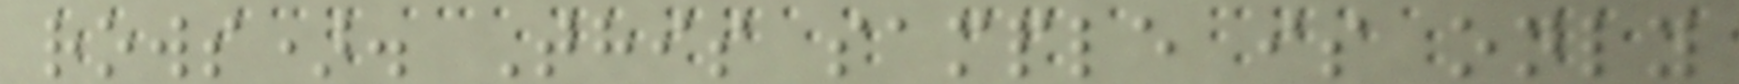rows). This sample is only
